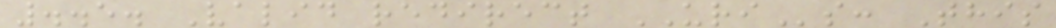..5. Valid redirect URIs: This
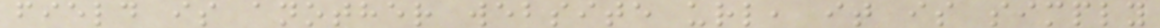field is another website url, it is simply
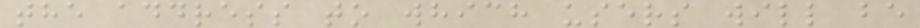the address to which users will be
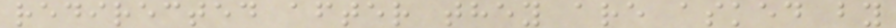redirected after they are asked by
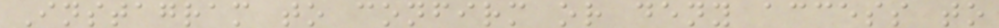Instagram to confirm or deny access to
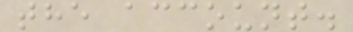the account.
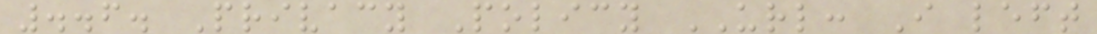..6. Privacy Policy URL: I left
